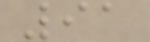91
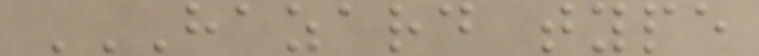HAZARD TYPE
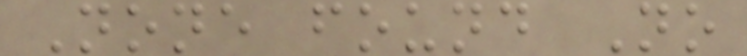None found No
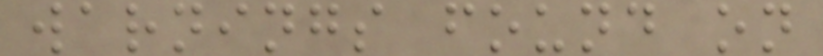warnings found on
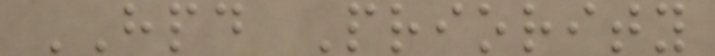HPD Priority
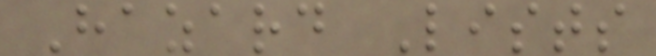Hazard Lists
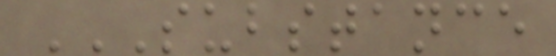SUBSTANCE
